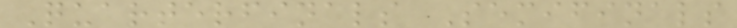Quarterfinals Semifinals
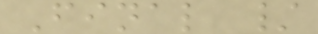Final /
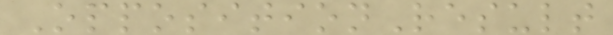OppositionResult
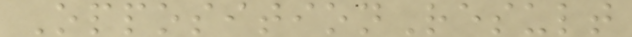OppositionResult
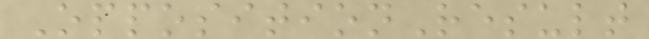OppositionResult
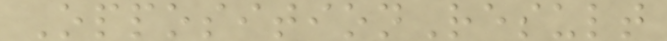OppositionResult
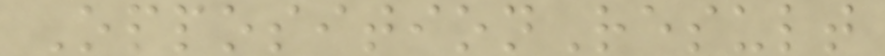OppositionResult
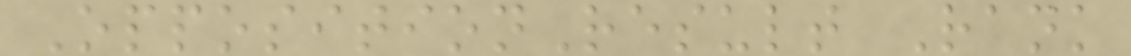OppositionResult Rank
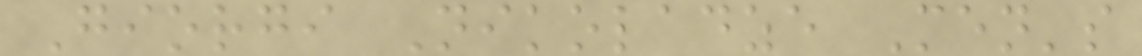Giorgi Nikoladze Men's
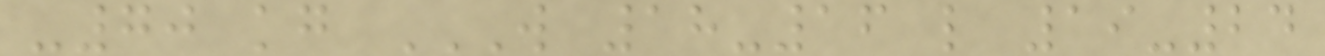-70 kg W 18-16 L 19-24
